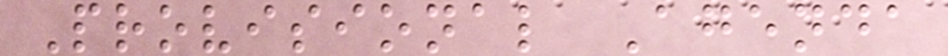Provisional Agenda
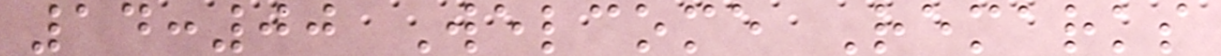14:00 Welcome Remarks
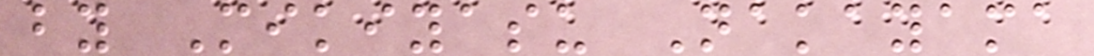by Mikiyasu Nakayama
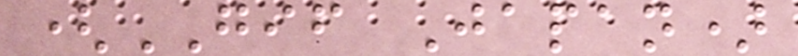(GIF Japan)
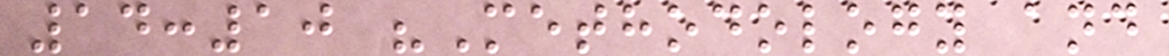14:10 "Methodology and
